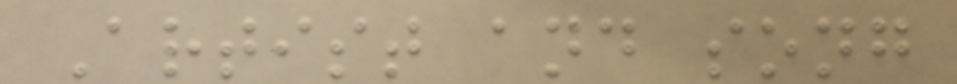Artist and song
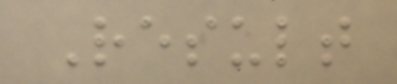Result
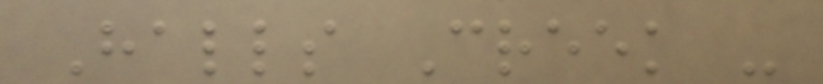Halls Creek -
